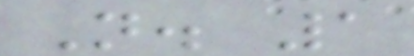N. 1
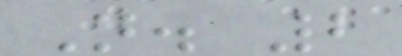N. 2
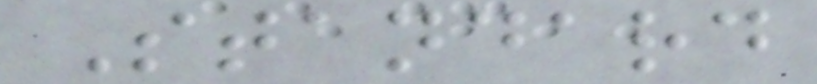Standard
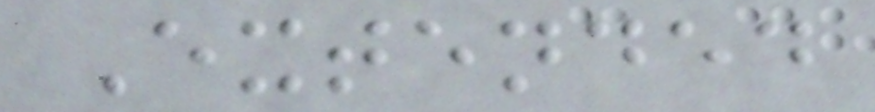Extended
